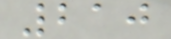210
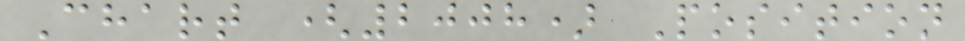Chart (2008) Position
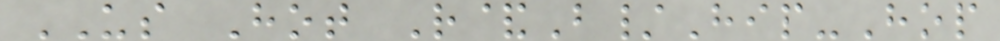US Hot R&B/Hip-Hop
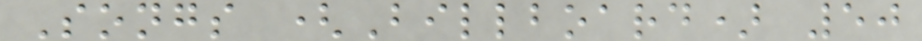Songs (Billboard) 50
